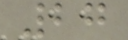27
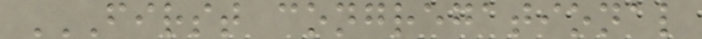FIRST CONGREGATIONAL
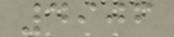4906
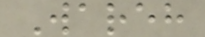Wareh
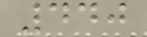440
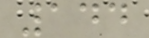144
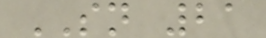SN 21
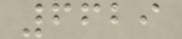6629
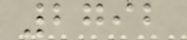2792
